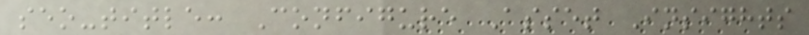seo-title: Configure Asset Insights
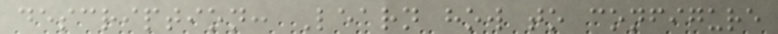description: Learn how to configure
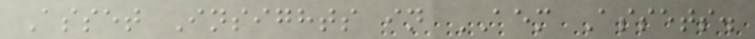Asset Insights in AEM Assets.
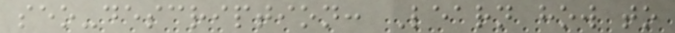seo-description: Learn how to
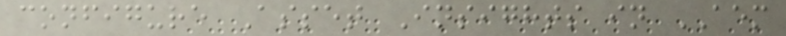configure Asset Insights in AEM
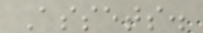Assets.
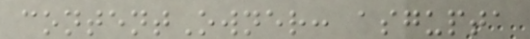contentOwner: asgupta
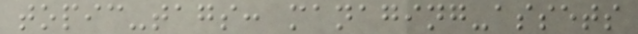topic-tags: managing-assets
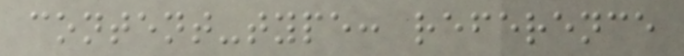content-type: reference
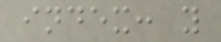index: y
